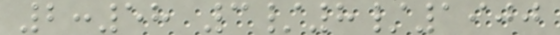2:58 3/8/1900
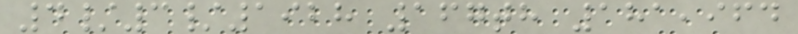4/3/1928 167th 181,964
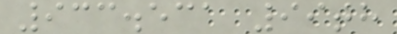933.531 99th
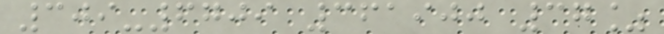309-6709 361900 37%
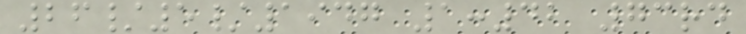26/5/1947 1:42 73rd
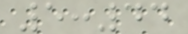5:44
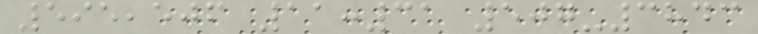595,506 11:31 507-3843
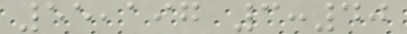55,197 3:40
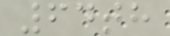64th
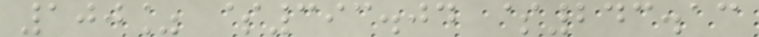100% $393.04 $243.13
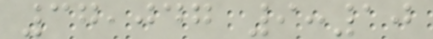37,047 9:10
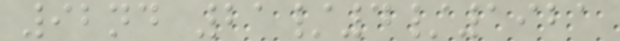92nd 21/4/1921
